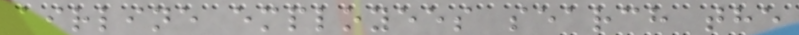airline employees search the
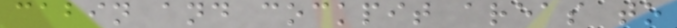cabin and cockpit areas to
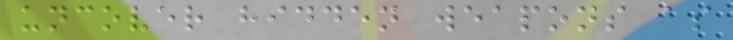uncover hidden weapons as
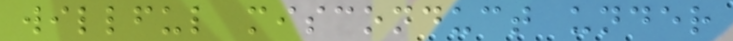willful misconduct under
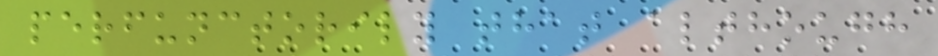perfunctorily that although
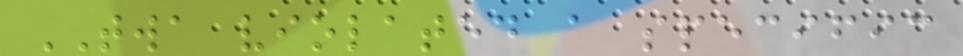TWA violated a specific
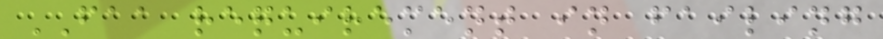FAA requirement in failing
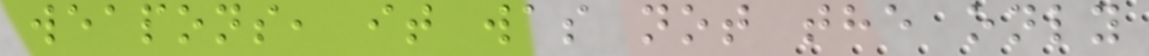weapons, it was not the only
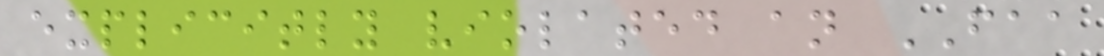explicitly violated an FAA
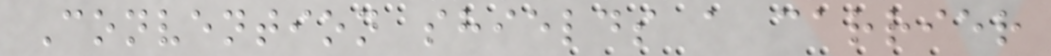Convention shields a carrier
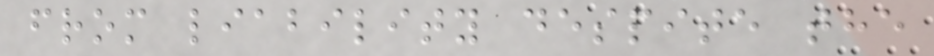from liability despite the
